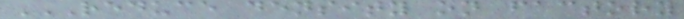REDUCE DENSITY ON FACTORY
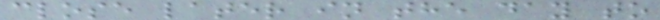close later in the day to
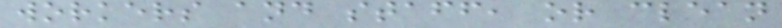workers and staff, or clean
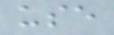use
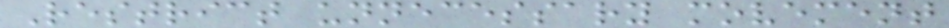Restrict unnecessary movement
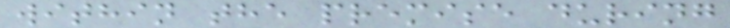within the premise during
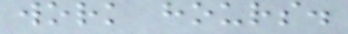work hours.
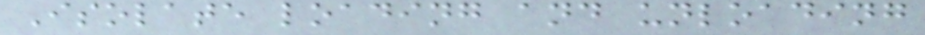Isolate loading and unloading
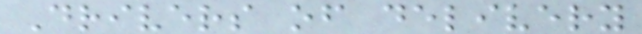Drivers of delivery
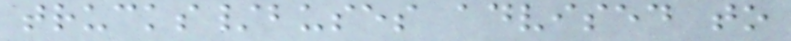trucks/buses advised to
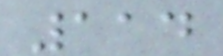114
